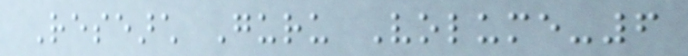Research Guru Volume-6
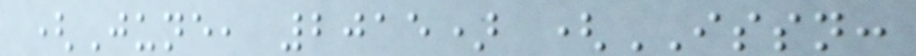(June, 2015) (ISSN:
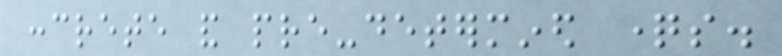concrete and pre-determined questions.
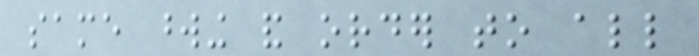same wording and order to all
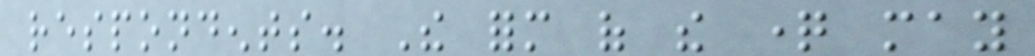respondents. The form of the question may
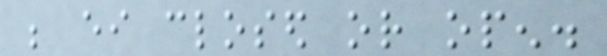be either closed or open.
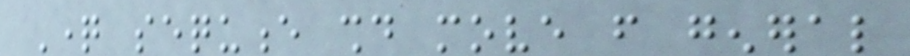Question sequence should move from general
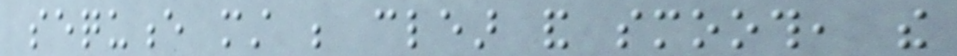sequence must be clear and smooth, the
